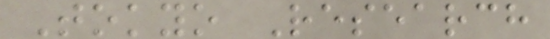Tokyo Research
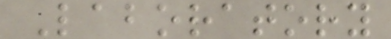Laboratory
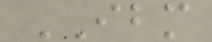IBM
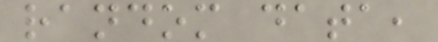random data,
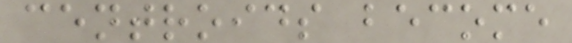centroids become
